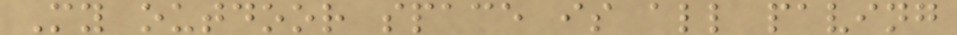My outdoor space is all paving
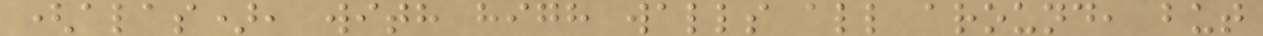(alas), with high walls all around, but
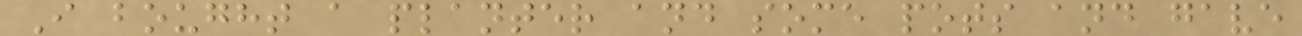I bought a planter and some pots and gave
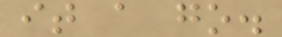it a go.
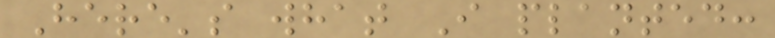Here's what I planted:
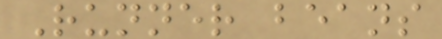Runner beans
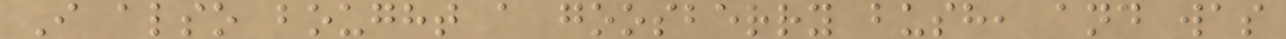I also bought a goosberry bush, and was
